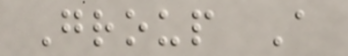Group A
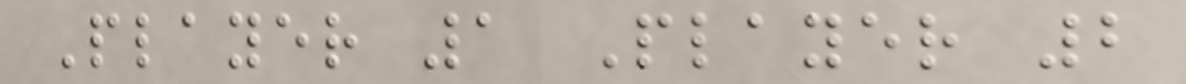Player 1 Player 2
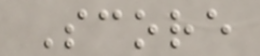Score
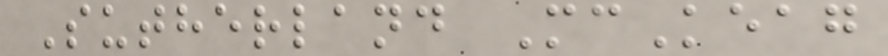Sutherland McKeag
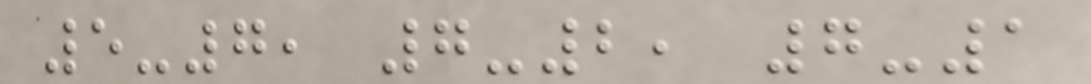5-7, 7-2, 7-1
